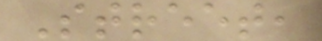Street,
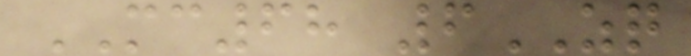MC68 6ZQ
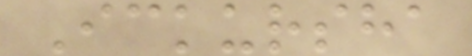Ickursha
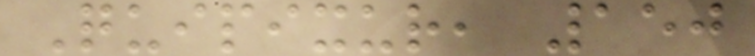Quipixur, 150
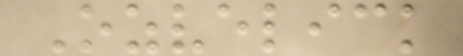Ozvelick
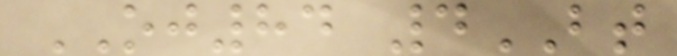OJ84 4BT
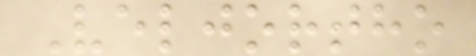Veljortho
